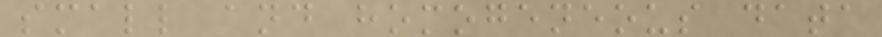small and homogeneous data
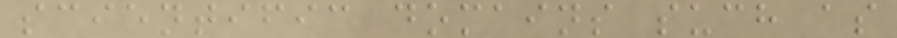scientific domains such as
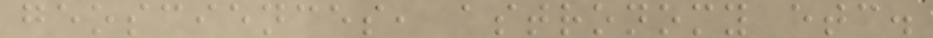geosciences, astronomy etc.
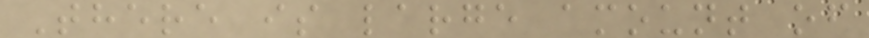There is large amount of
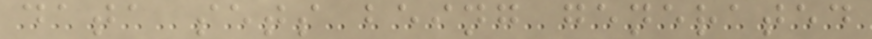data sets being generated
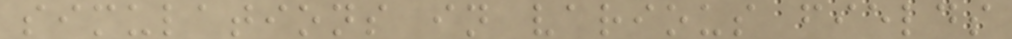simulations in various fields
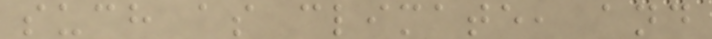such as climate, and
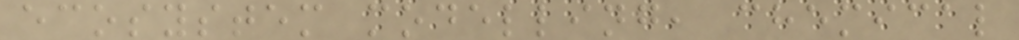ecosystem modelling, chemical
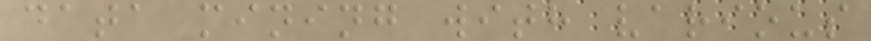data mining with various
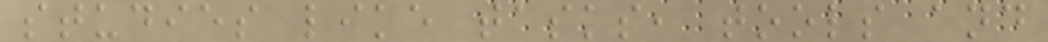studies like tasks, tools and
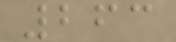263
